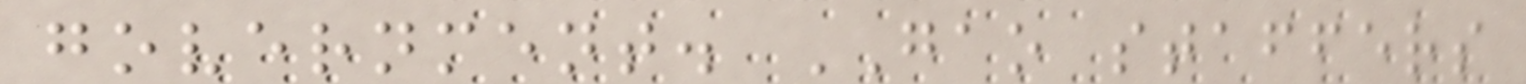government. GAO staffers
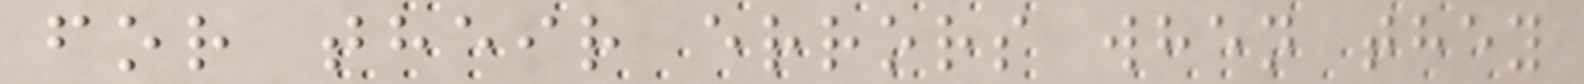for their errors when they
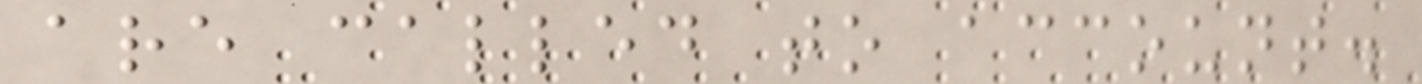are called to account.
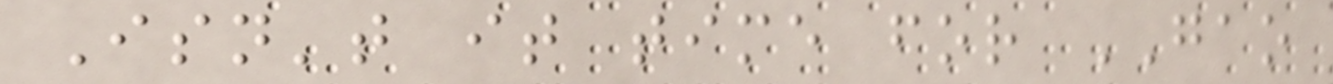Isn't it time for GAO
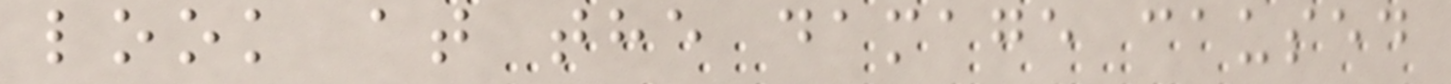look at the damage caused
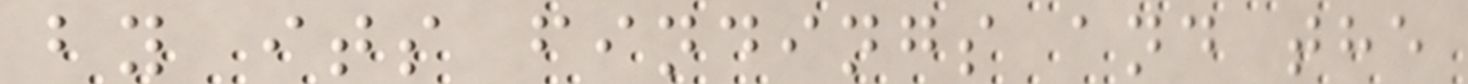by its findings and the
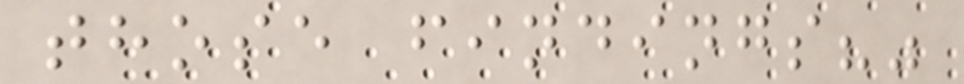those findings?"
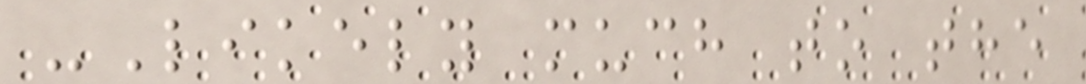-Likely much to the
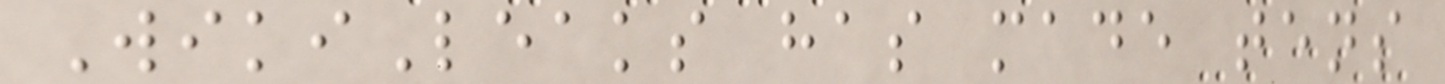WikiLeaks has made tens
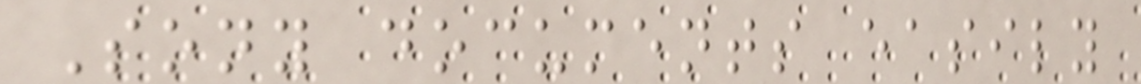Sony documents easily
